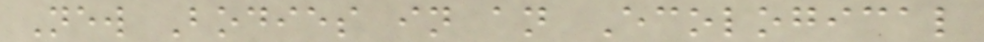New Bodies in an Ecological
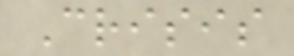Crisis
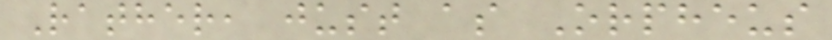Rather, just as Orpheus
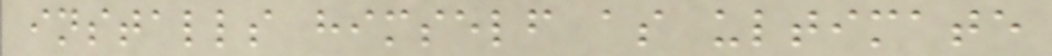installs himself as ultimate
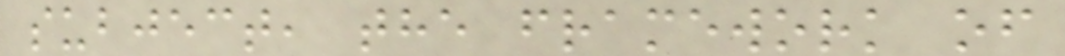subject, the framework of
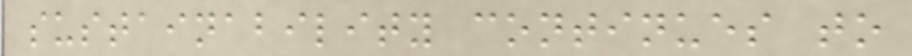sustainability continues to
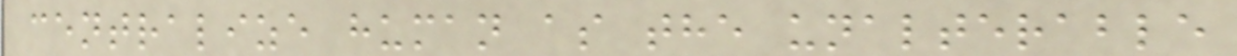centralize human as the unalterable
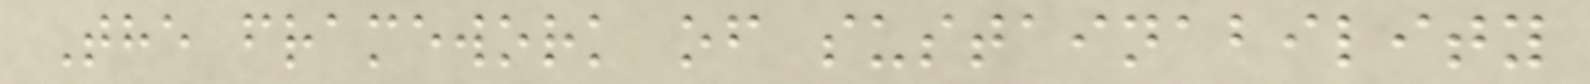The framework of sustainability
